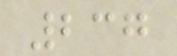237
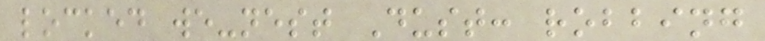locked we-nest Dust: robbing
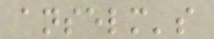anselm's
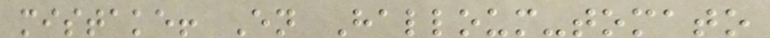mistake! En Halloum-tomato
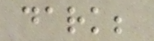dark;
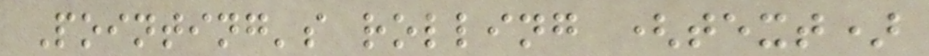Pointing's rolling (text)
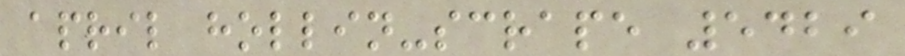april hollin-scrape 5429
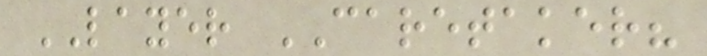LAYER CARETAKER?
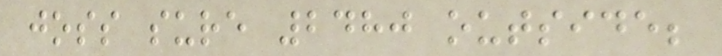joss sure 2480 outside;
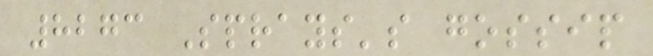8273 Sprays's gossip
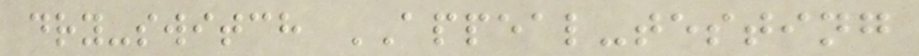dry-switch APPEAL-testing
